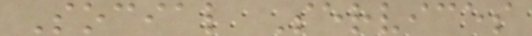Social Services
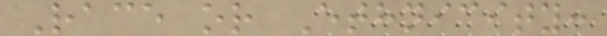Race or Ethnicity:
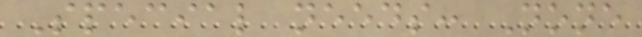Special needs: None
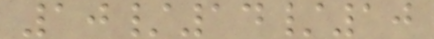10/14/10
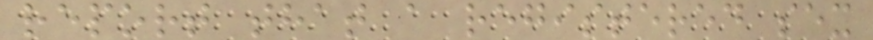report that a registered sex
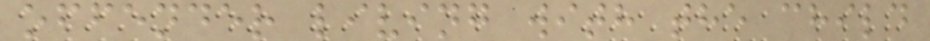offender living with the child
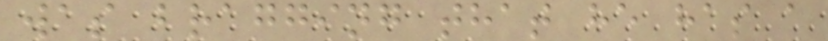was bragging that he has a
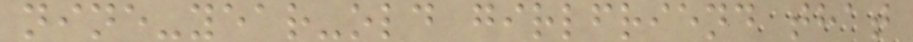nine-year-old girlfriend that
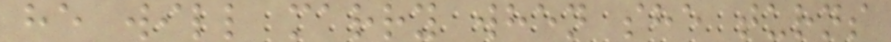he will marry when she turns
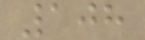108
